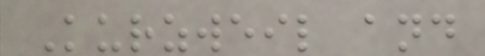Kurzweil and
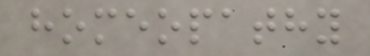homeopathy
